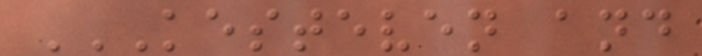KESTEVEN AND
